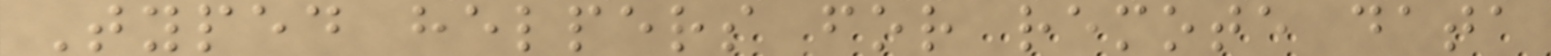Typed helpers for remote data
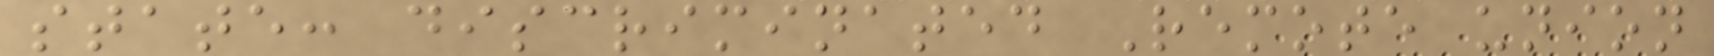state: discriminated Remote union
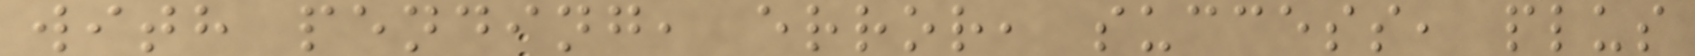with pending, error, success, plus
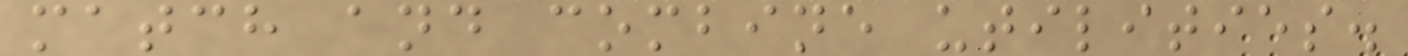match and combine utilities.
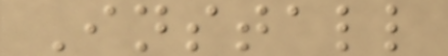Install
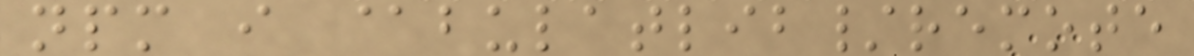npm i @bulatlib/remote
